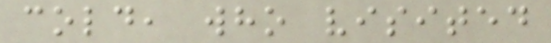cold, who visited
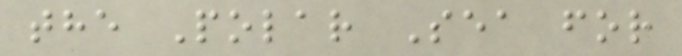the Polar Sea for
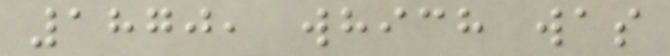1870, which was
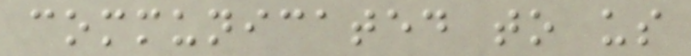communicated to us
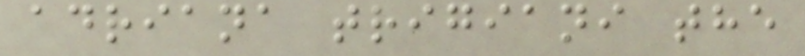adriana trigiani the
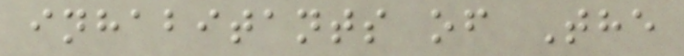inhabitants of The
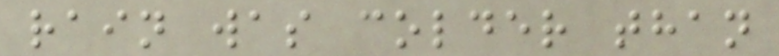rain was colder than
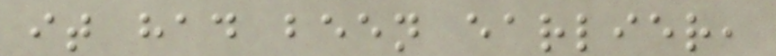it had been earlier,
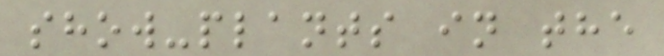show-plants in the
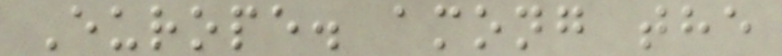Europe. among the
